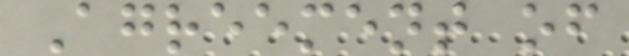Agreement of
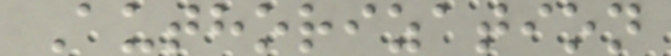Authorization
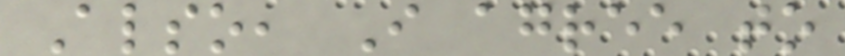Also, I agree to
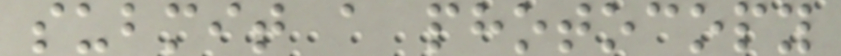submit a photocopy
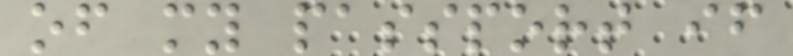of my passport if
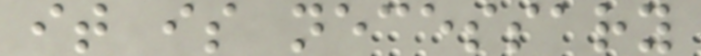it is necessary
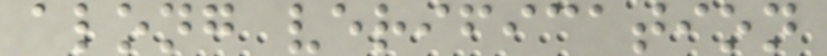along verification
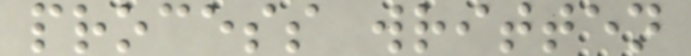process written
